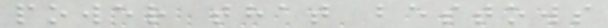power that bestows
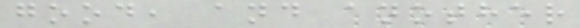good, and another
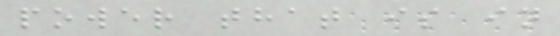power that is in
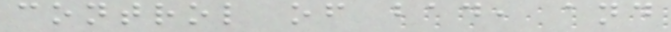control of bad, and
